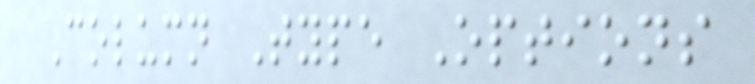Column Type Options
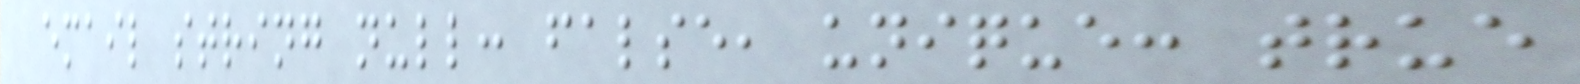email string null: false, unique: true
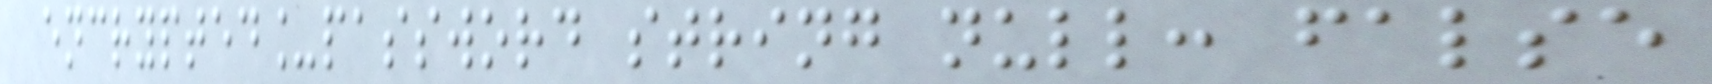encrypted_password string null: false
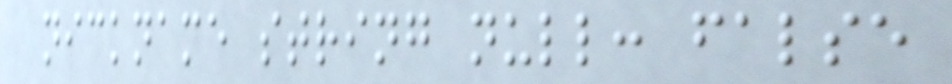nickname string null: false
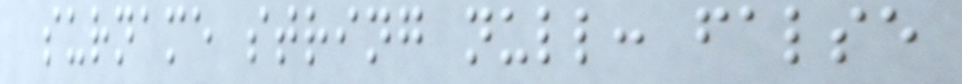surname string null: false
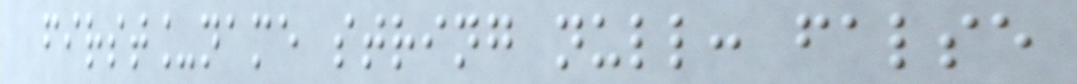first_name string null: false
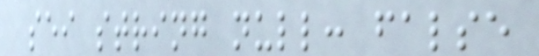sei string null: false
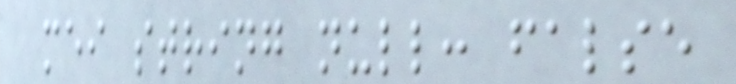mei string null: false
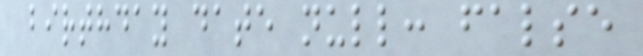birthday date null: false
